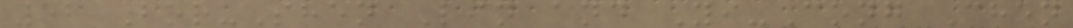52 Bor-Shen Lin and Yi-Cong Chen
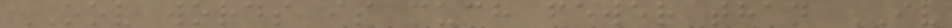OOV words is much fewer than IV
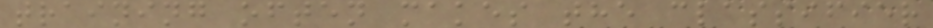training often makes the classifier
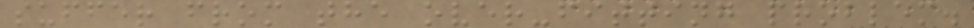suffer from the over-fitting problem.
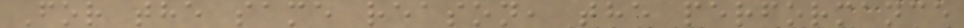For the same reason, the performance
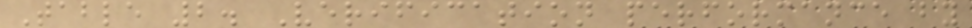Table 2. Verification performance by
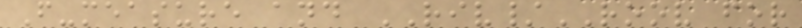F-measure and RIV/ROOV for
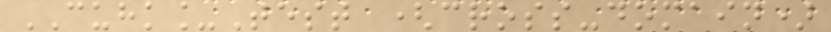CUHK_Test (cross-domain)
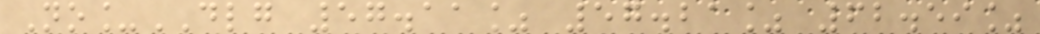No_DLG 57.11% 57.21% 62.59%
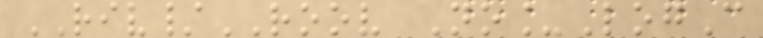RIV/ROOV No_LogC
